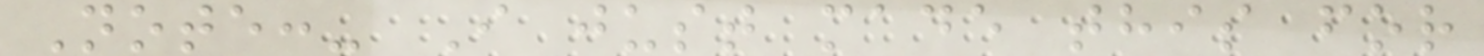Note:- I just made this for
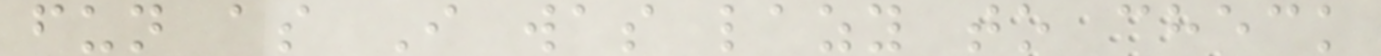fun as I was lazy to check
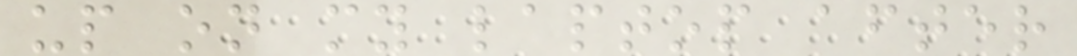up on my laptop after
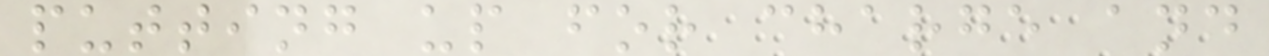putting up for charge and
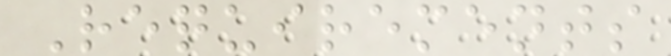Requirements
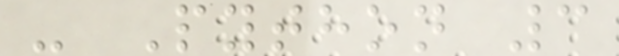- Python 3
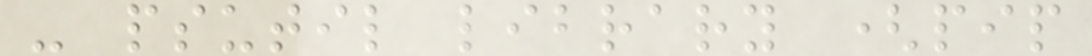- psutil library (pip
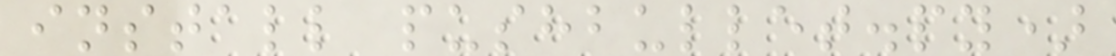install pushbullet.py)
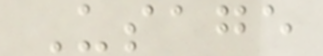Usage
